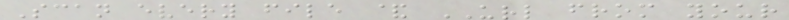Scan every file & URL from your
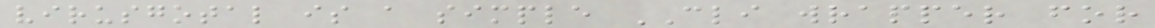virusgotal is a simple CLI wrapper for
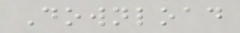Download
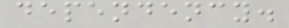dependency.
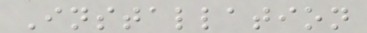Installation
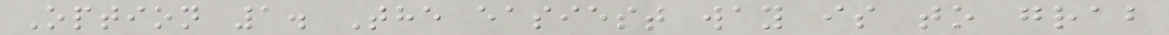Option 1. The easiest way is to grab
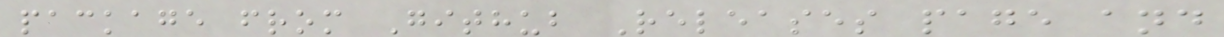package from Github Releases page and
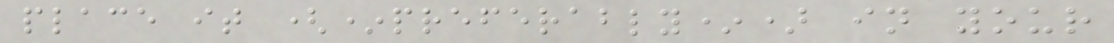place it (*preferably*) in your
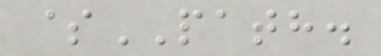$PATH.
